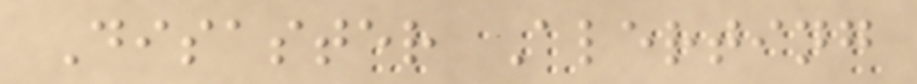Disaster Alerting
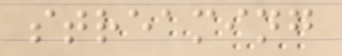streaming
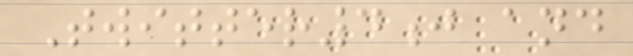Twitter4j and
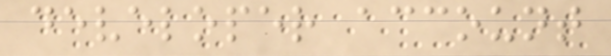developer account
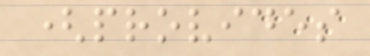(provides
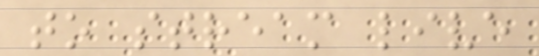to stream live
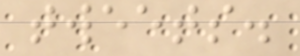tweets.
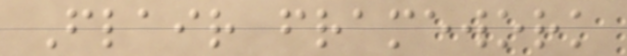Flair framework
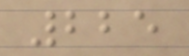225
